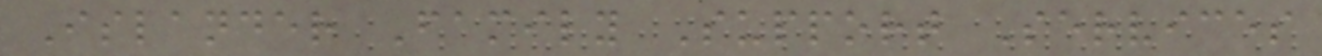Islander Family Support Services
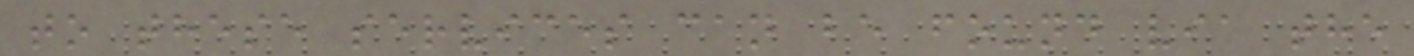to these services can be found via the
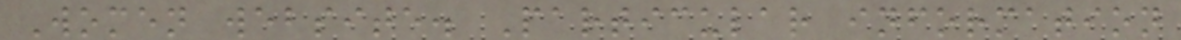Women website. Particular information
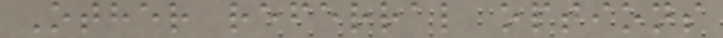Other referral options
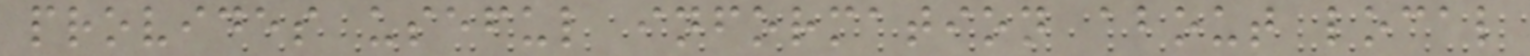provides useful information about local
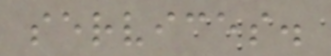services.
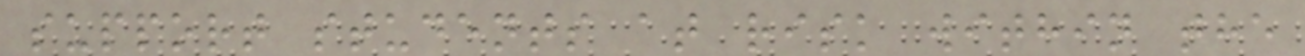support students at risk within the
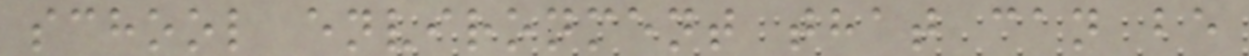school environment that can be
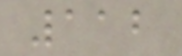112
